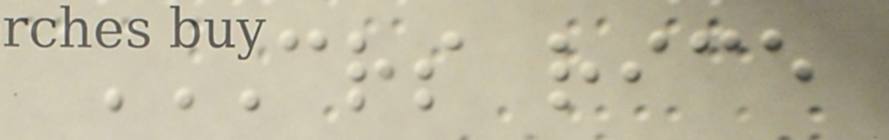CRS RICE
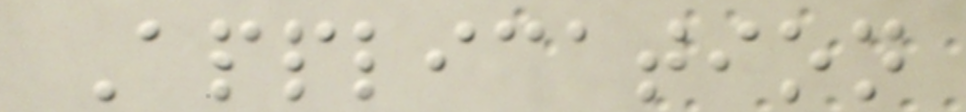Application
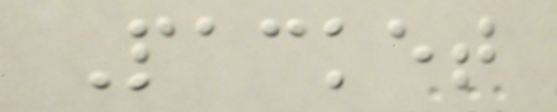Packet
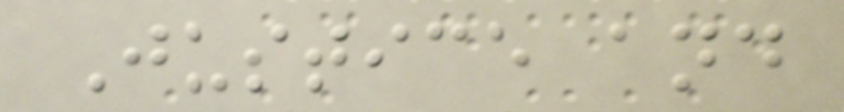Justice and
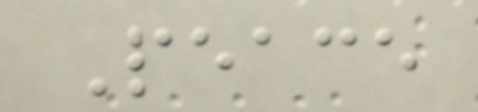Peace
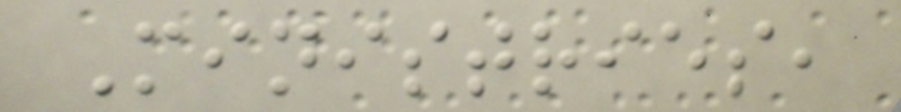Ministries,
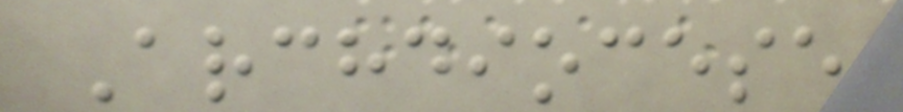Archdiocese
